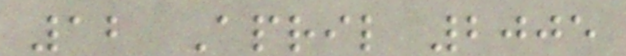12 April 2005
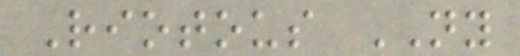Riotous NY
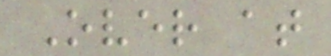Over at
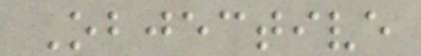Objective
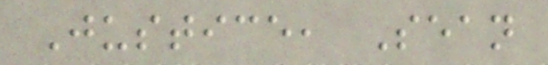Justice, Sean
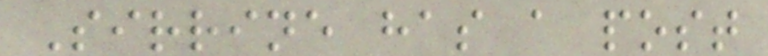Sirrine has a post
